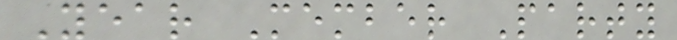Year Member Party
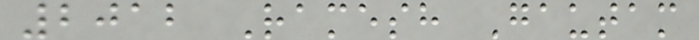2012 Ramesh Gautam
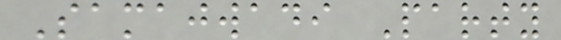Samajwadi Party
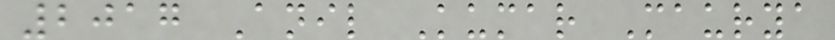2017 Anil Kumar Maurya
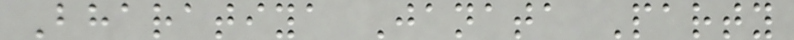Bharatiya Janata Party
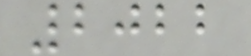2022
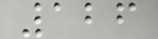126
